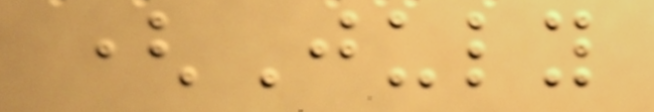(July
